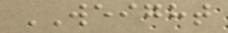WEIGHT
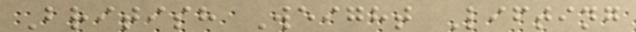British Weight Lifting
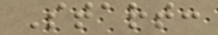Start:
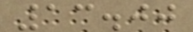13.00
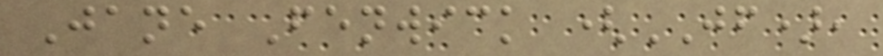Jane Fenwick (JF),
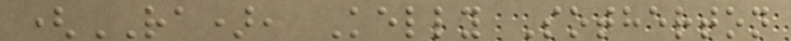(RA), Kelly Sotherton
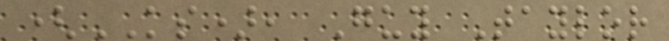(KS), Guy Taylor
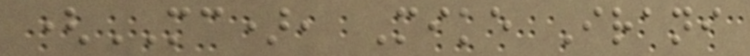(MC), Mike Irani
